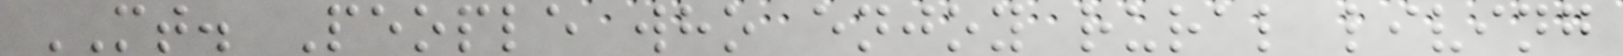MT. People who enjoy rural living
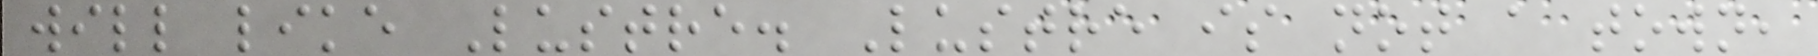will like Lustre. Lustre is not a town,
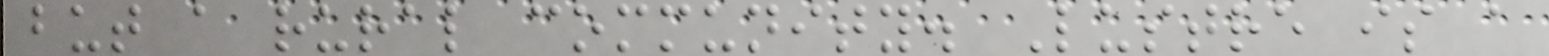but a rural community. Lustre is a
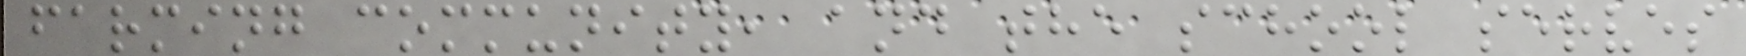farming community, and the school serves
